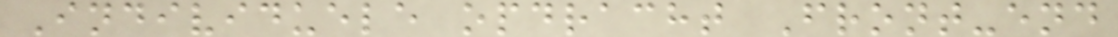Individuele opdracht Front-end
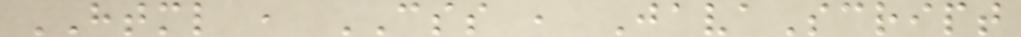HTML , CSS , JavaScript
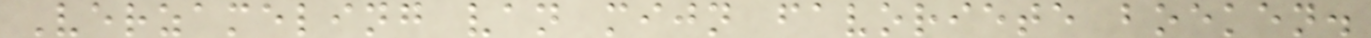Verzameling van mijn favoriete boeken.
